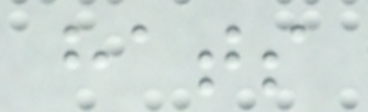hats
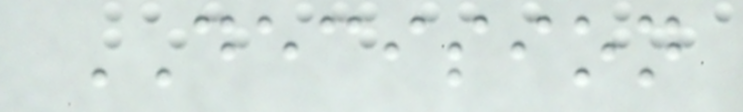DECISION
